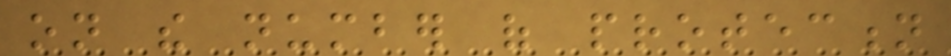on the number of protection
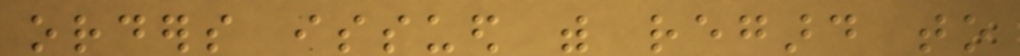orders issued with regard to
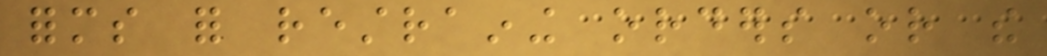forms for restraining orders or the
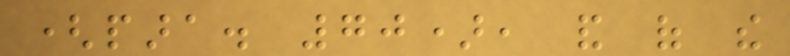(para. 70), and of the
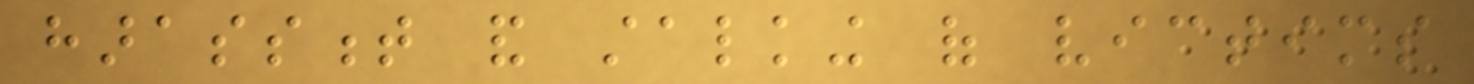harassment and stalking of victims
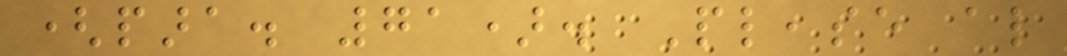(para. 71). Please also
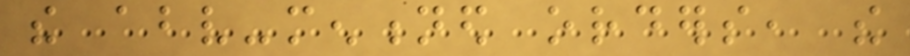the above-mentioned orders, the
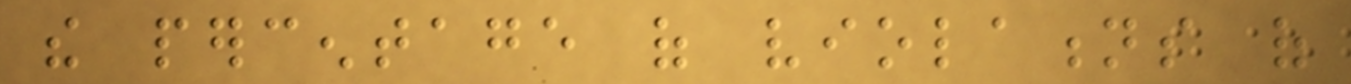the percentage of violations of
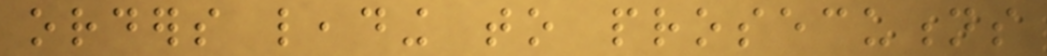orders leading to prosecutions
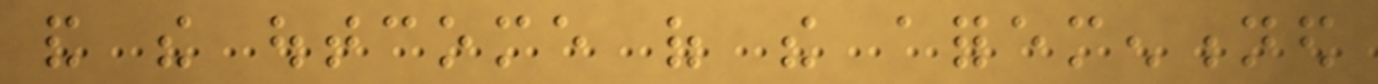and the outcome of the aforementioned
